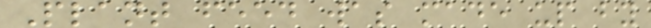Plant feed was made up by
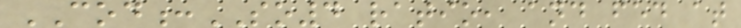COD:SO4 ratio, and fed at
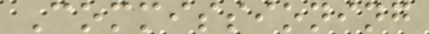Commissioning
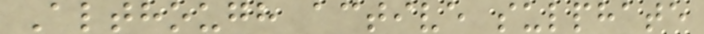Although active sulphate
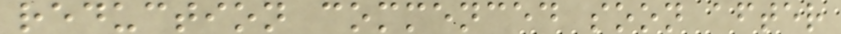reduction commenced soon after
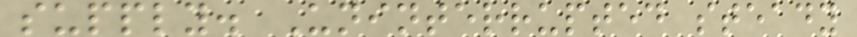supply. Uninterrupted steady
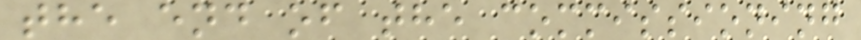the end of the commissioning
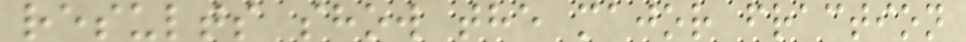results show the major fraction
